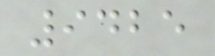9425
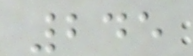245
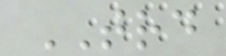TRD
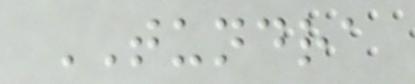TUNDRA
